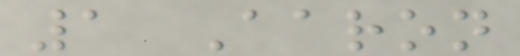1 Aaron
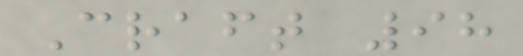Craft 98
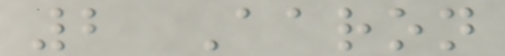2 Aaron
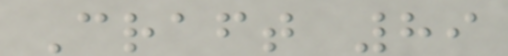Craft 89
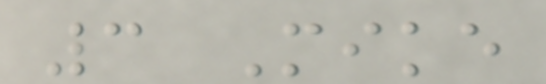3 Mike
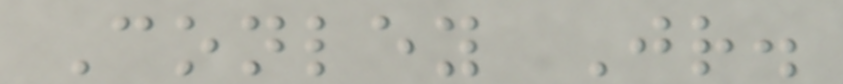Conley Jr.
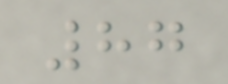87
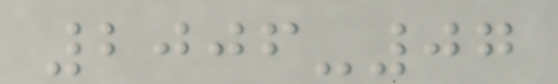2006-07
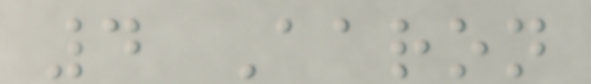4 Aaron
